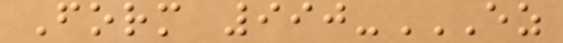Form 990-EZ
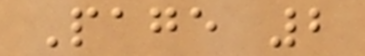Page 2
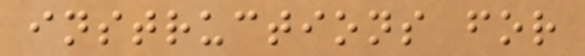instructions for
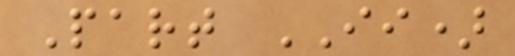Part II)
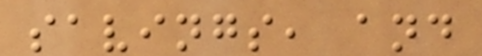savings, and
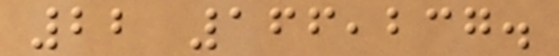22 166,237.
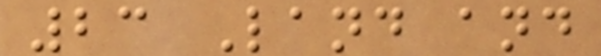23 Land and
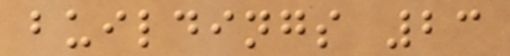buildings 23
